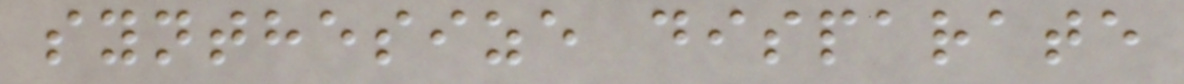synthesize disparate
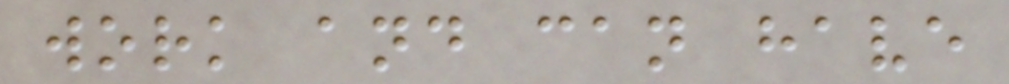work and can have
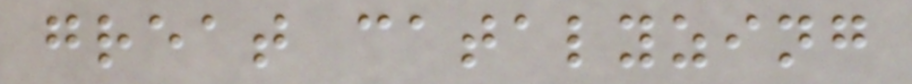great catalyzing
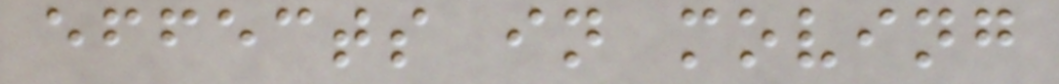effects in moving
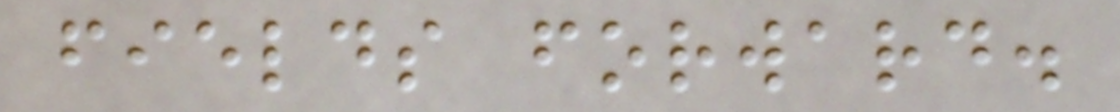fields forward.
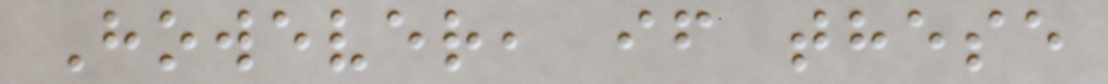However, if these
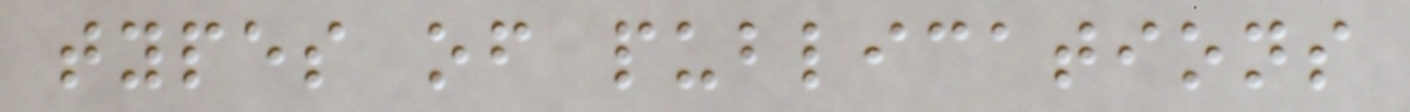types of publications
